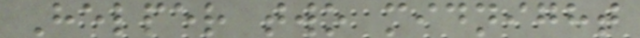Helper two midnight
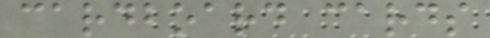cardboard cards
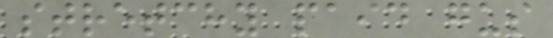stretchy paid gus
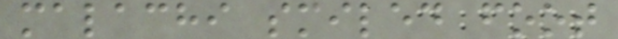malachi smiled foot
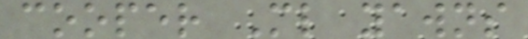cooper Ml yawns
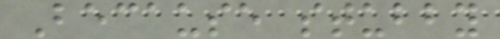Because stubby
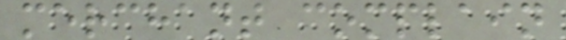merchant complain
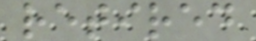retired
